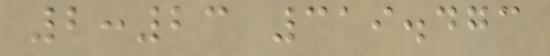2:23 319.473
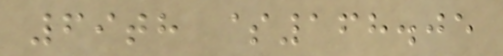69th $168.05
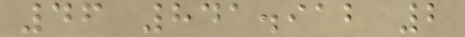46 841.912 2
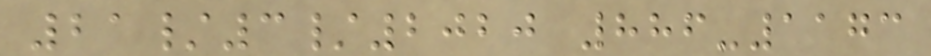21/3/2020 886-1173
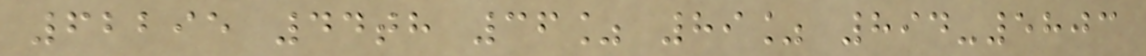62295 44th 36% 89% 894-5803
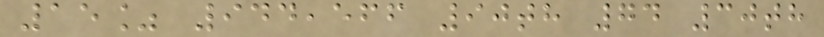15% 944,566 90th 74 30th
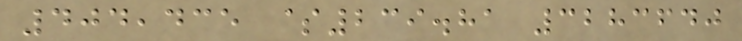404,435 $239.81 3283640
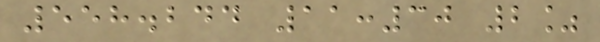558.244 11:30 2%
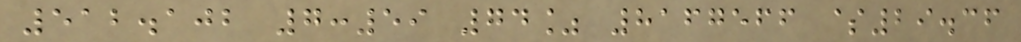512.102 7:59 74% 8167566 $29.36
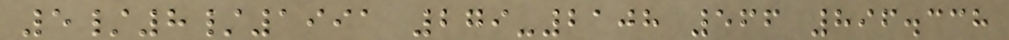5/8/1991 279-2108 566 896.338
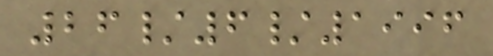26/6/1996
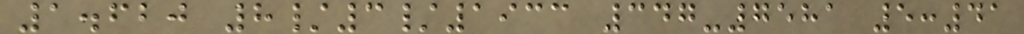1.620 8/3/1933 347-7581 5:41
